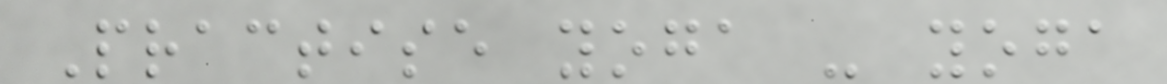Practise yoga - yoga
